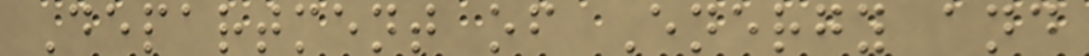Department of Energy and
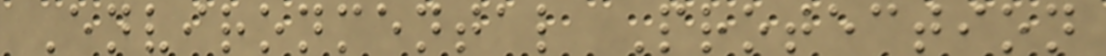Environmental Protection
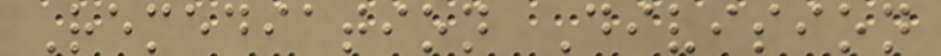Remediation Division
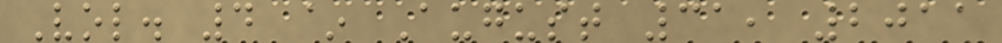Vol. 4 ~ August 31, 2011
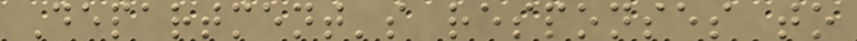Department's responses to
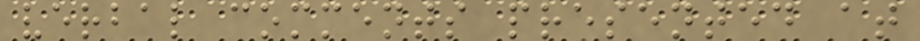verbal comments presented at
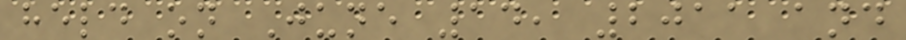held on June 14, 2011 and
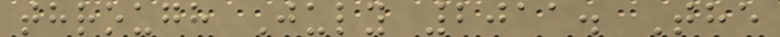through July 2011. The
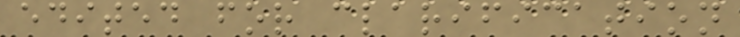edited for clarification
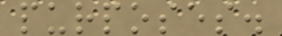purposes.
